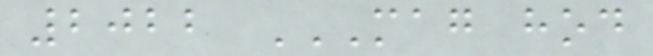2022 MAG HOD
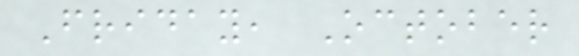Friday, October
